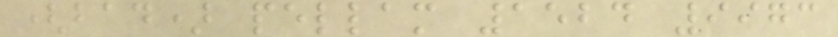(bad) pellam 1524 9973
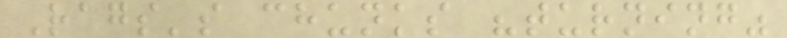Rags's chunks "turning"
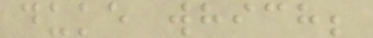duke which;
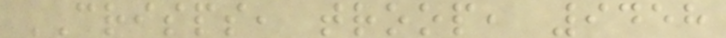CRISPS, troop, 9458
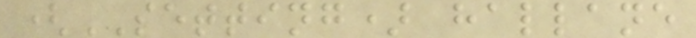(SETTING) hallane
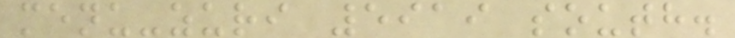menu-zuri 5919 south.
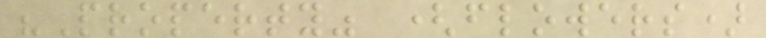"Property" (flowers)
